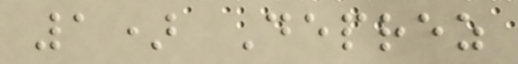1) Deprez
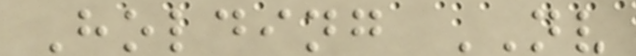Holding NV
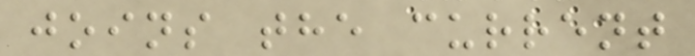joins the current
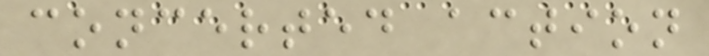concerted action
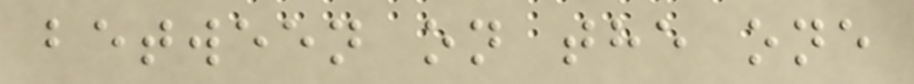between on the one
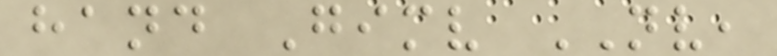hand Gimv NV,
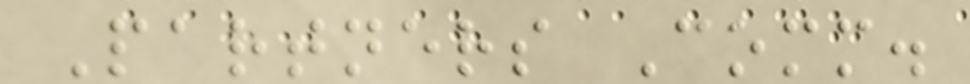Partners Comm.
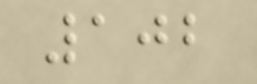102
